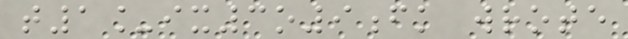t1_ix3o9fk wrote
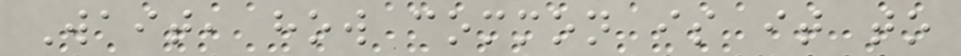Wait, how common is it to
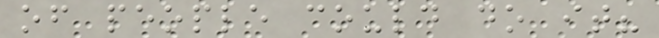of people could do it?
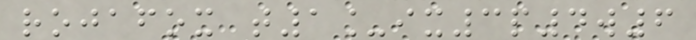rojafox t1_ix3p4w6
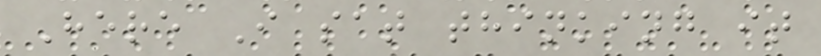Here I sat thinking it
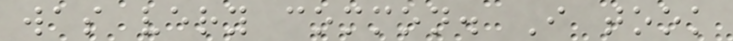was very common. I took
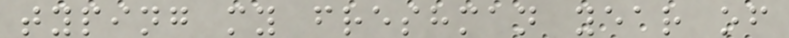typing my freshman year of
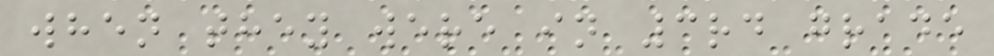when they were in 3rd grade
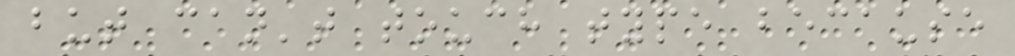but can't touch type because
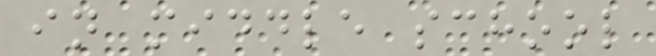in middle school
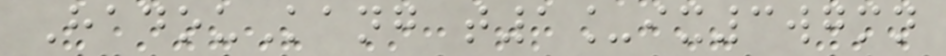HadouKang t1_ix3wgmn
